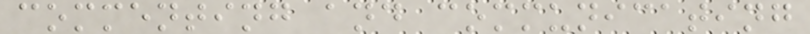commenting and communicating
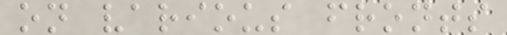on various fronts
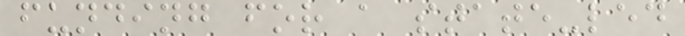funding for a state-led
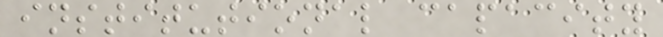institutional capacity
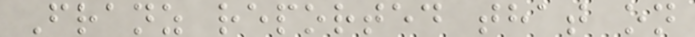Franz reported that on
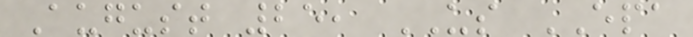August 25, US EPA
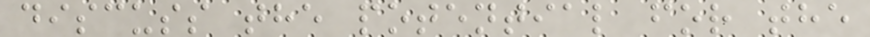discuss the potential for the
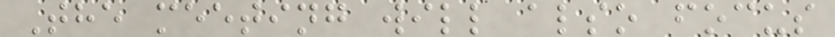The meeting will also focus
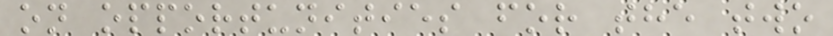on opportunities for the two
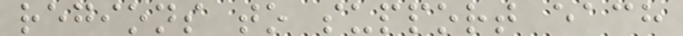regions to support each
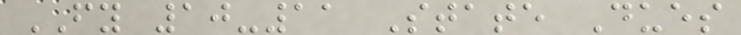FY 10-11 State Dues
